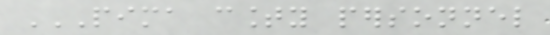PIMA COUNTY PERSONNEL
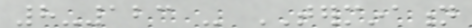8-123 - TERMINATION
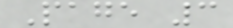Page 3
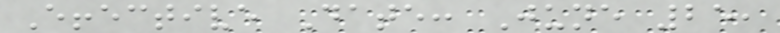Effective Date: June 25,
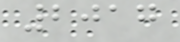2017
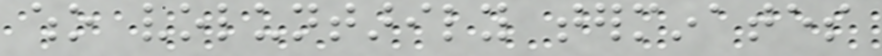who voluntarily terminates
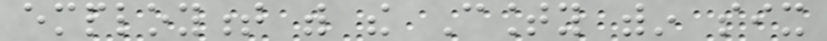employment with the County within six
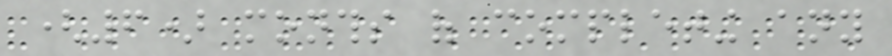(6) months of completing any
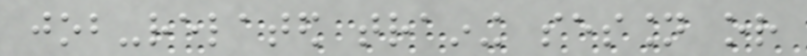job-related training session or
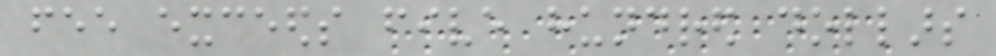fee exceeds five hundred dollars
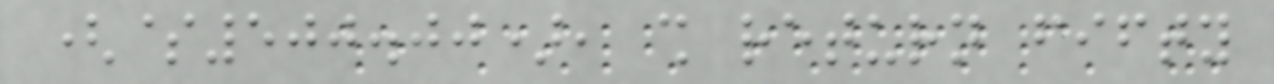($500.00), shall return fifty
